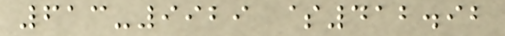613-9929 $412.92
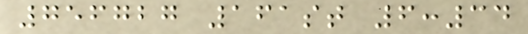756727 161st 6:34
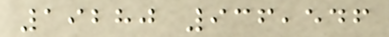19280 936,546
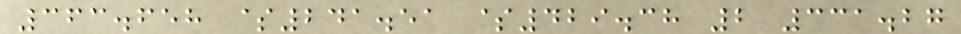363.658 $241.51 $429.38 2 331.27
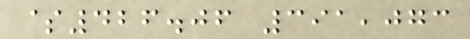$426.06 391,073
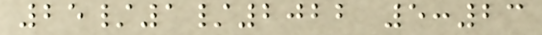25/1/2022 5:23
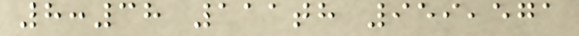8:38 111th 959,571
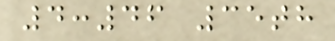4:46 35th
